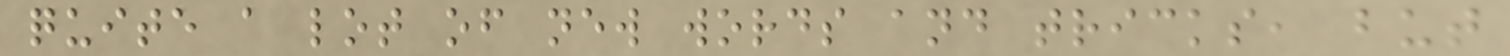quite a lot of new words and tricks, but
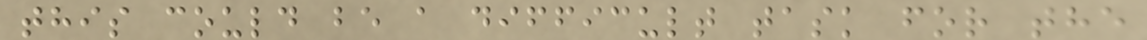this could be a difficult task for the
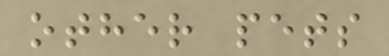other pets
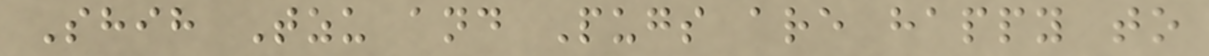Shih Tzu and Pugs are happy to
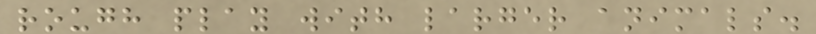rough play with larger animals.
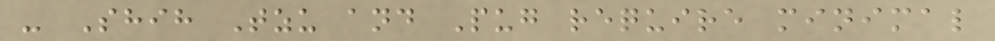- Shih Tzu and Pug require minimal
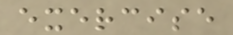exercise
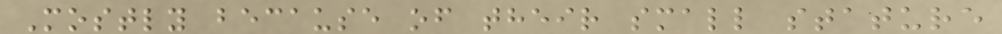Mostly because of their small stature
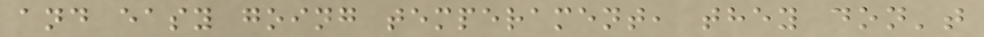and easy going temperament, they don't
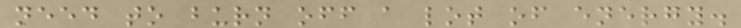need to burn off a lot of energy.
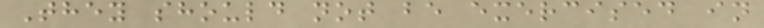They should not be exercised in
